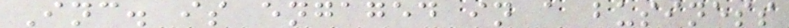Inc. is engaged in a business
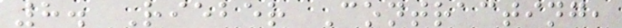8. Rieber Contracting,
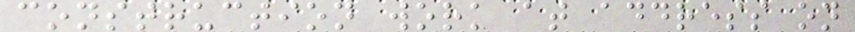construction work at address on
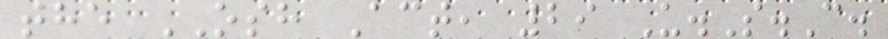the OSH Act, 29 U.S.C.
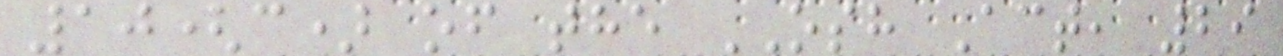10(c) of the OSH Act, 29
